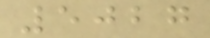5027
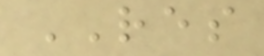RES
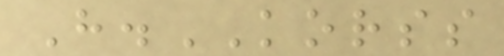H.KORSS
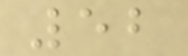52
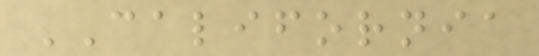CALIFORNIA
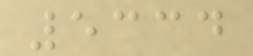5334
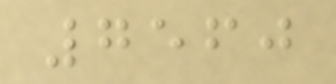7560
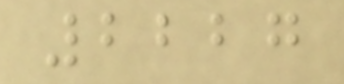2227
